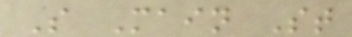S Main St
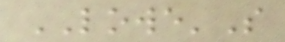LOWE'S
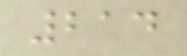214
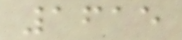1615
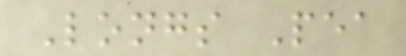Longs Pea
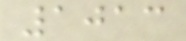1013
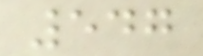547
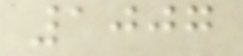1007
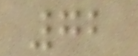72
